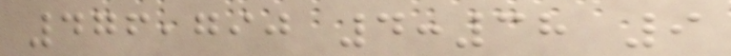476,790 4:38 9
